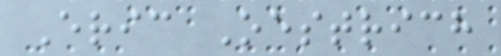Eric Oestrich
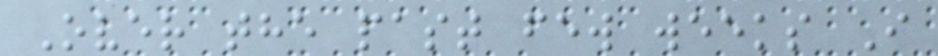Over the past few weeks I
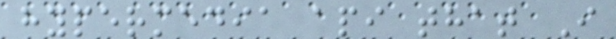hypermedia api that I
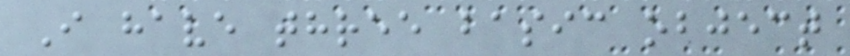I have three basic object
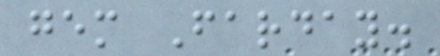gem Farday.
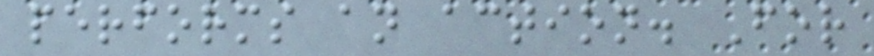performs an action. For
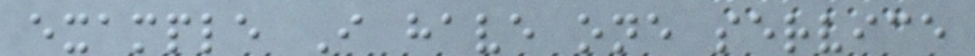example I have one service
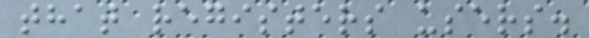that registers users.
